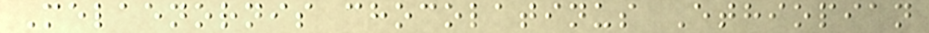Melaenornis chocolatinus Ethiopian
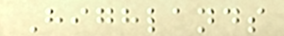Highlands
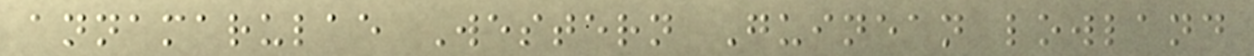annamarulae Western Guinean lowland
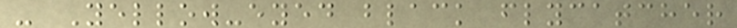- Yellow-eyed black flycatcher
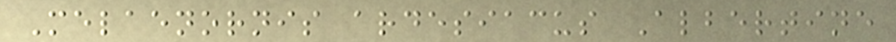Melaenornis ardesiacus Albertine
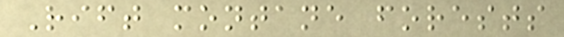Rift montane forests
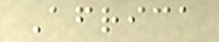Africa
